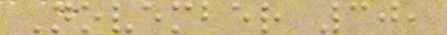November 30,
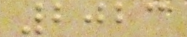2023
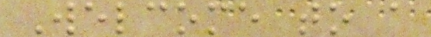Welcome to a
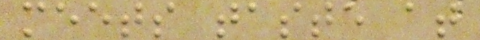meets taste at
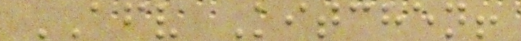AFV Kitchen!
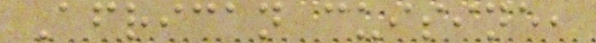African cuisine,
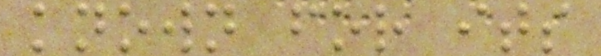known for its
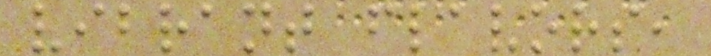vibrant flavors,
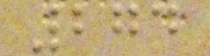274
